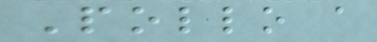Pollo a
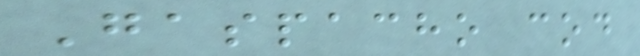Gaspacho cod
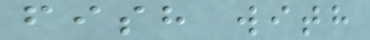fish with
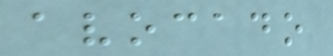avocado
